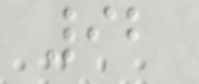92
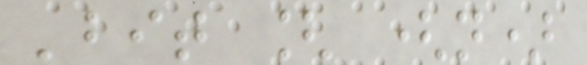'bit [ (n)
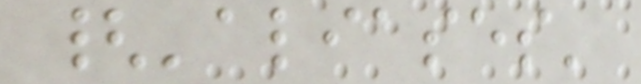{'aliases'
